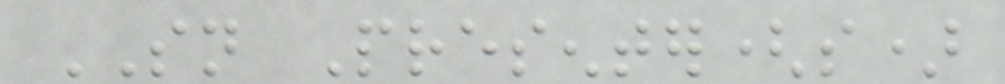SN Presenter(s)
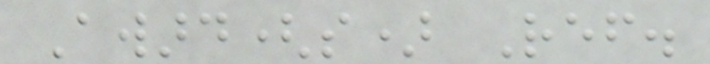Award(s) Ref.
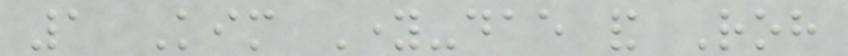1 Kim Young-dae and Roh
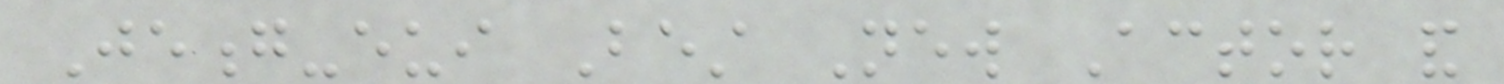Jeong-eui Best New Actor and
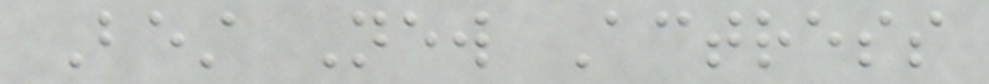Best New Actress
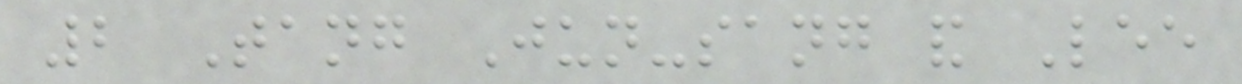2 Tang Jun-sang and Lee
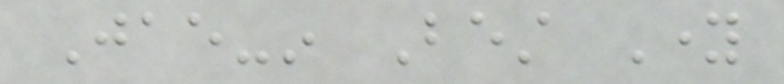Jae-in Best Young
